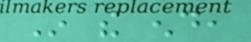In the end,
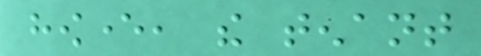however, the tenant
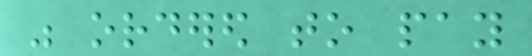was ordered to pay
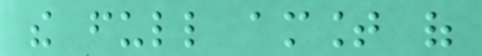the full amount of
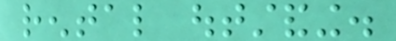rental outstanding.
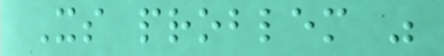Its problem was
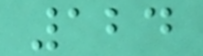124
